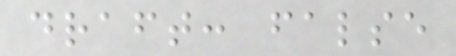draft: false
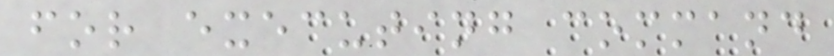for executing command
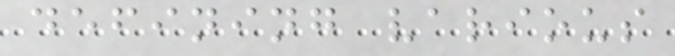defining various
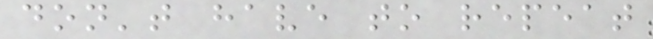don't have to repeat
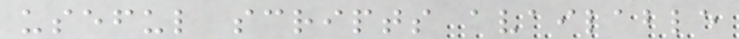useful scripts available
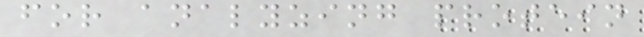for analyzing protein
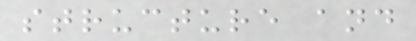structure and
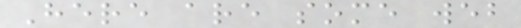Here are some web
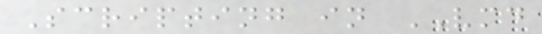Scripting in VMD
